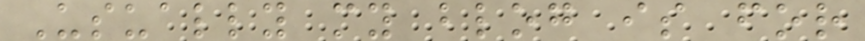Usually my blog is for
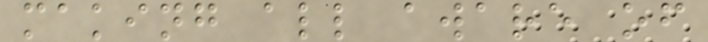making all aware of
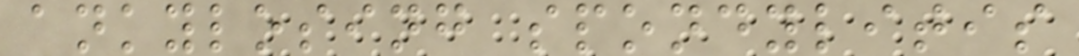ankylosing spondylitis
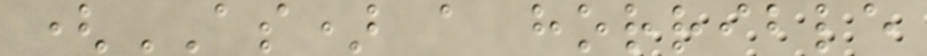(AS) a horrible
